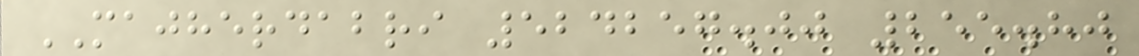MAJHERDABRI 524257.00 255.80
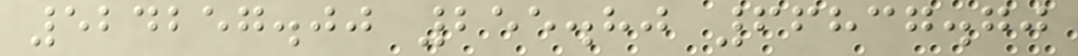524257.00 255.80 66837.70
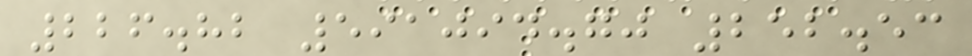226.82 591094.70 252.53
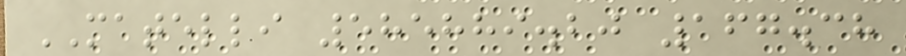MATELLI 585889.20 167.38
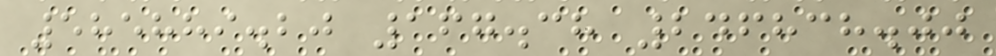585889.20 167.38 246838.00
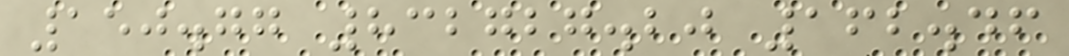150.77 832727.20 162.46
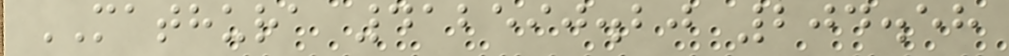MATHURA 412590.20 204.58
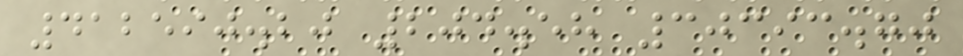412590.20 204.58 30393.70
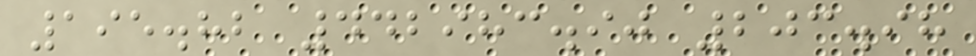195.82 442983.90 203.98
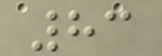83
